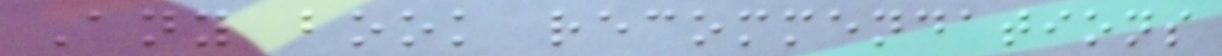Any book recommendations
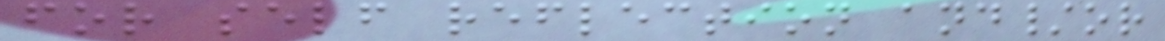for self reflection and/or
